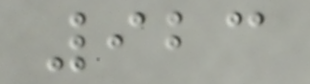923
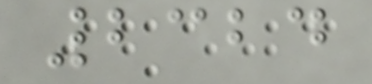2324
